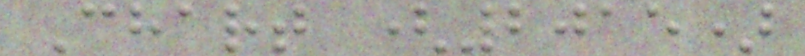Chart (2015)
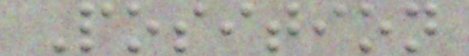Position
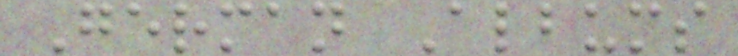German Albums
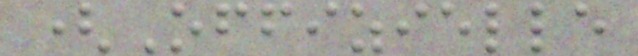(Offizielle
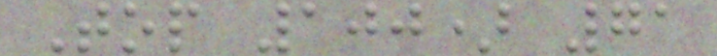Top 100) 71
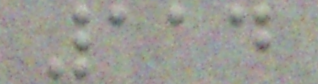114
